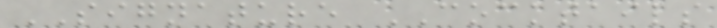SIGNATURE COCKTAILS
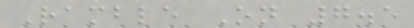Ramble On 7.5
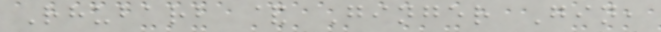Rhubarb & Ginger Gin,
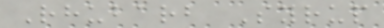Rhubarb Syrup
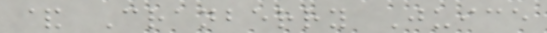& Cranberry Juice
